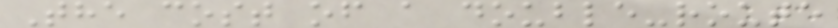The cost of a double-route
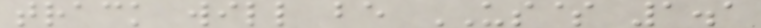track will be US$ 1.1
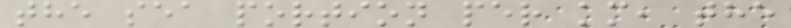the sea portion per km, the
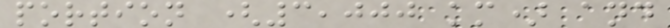portion (3,000 km) and
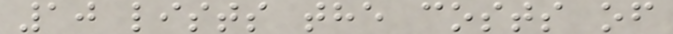10 lists the costs of
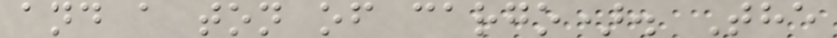and a ton of cargo). The
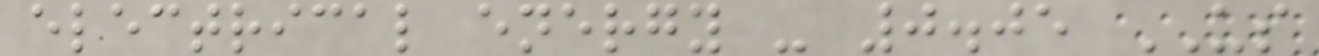electrical energy - 0.05 US
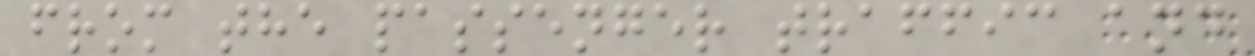from the passenger traffic and
